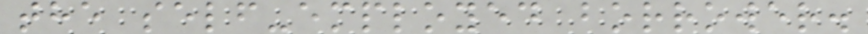the self-employed borrower.
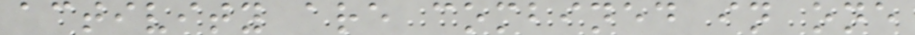activity are combined in one
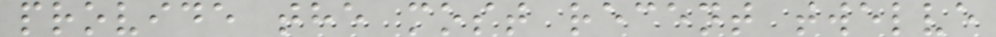provide the most recent twelve
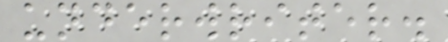underwriter.
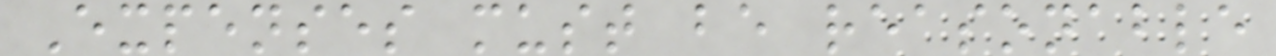Expenses must be reasonable
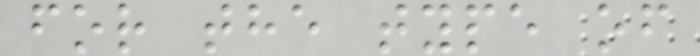for the type of
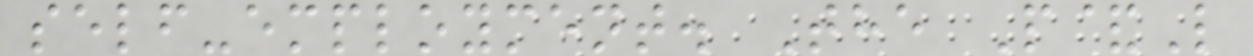self-employment. The P&L
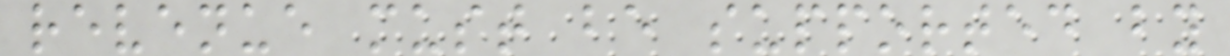revenue must be supported by
